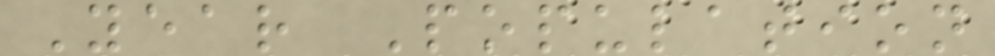Year Population
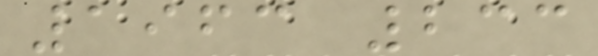1963 233
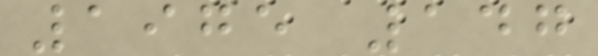1975 147
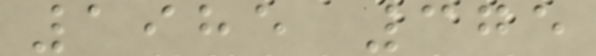1985 375
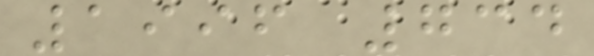1996 734
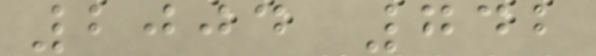2004 742
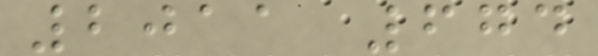2011 674
